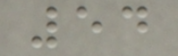54
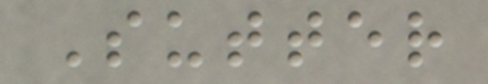Sutter
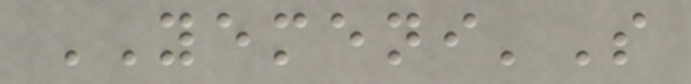YEMENI'S
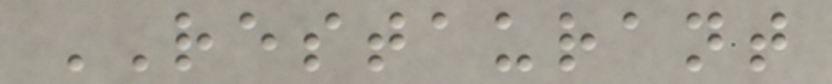RESTAURANT
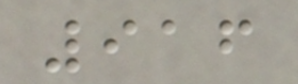916
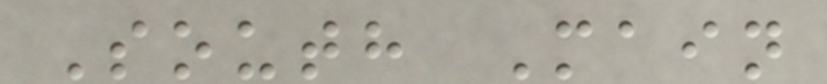South Main
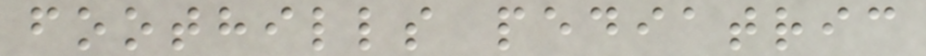foothills pediatric
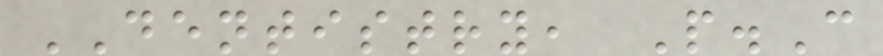DENTISTRY, P.C
